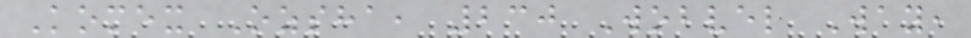Komex Ozsha, 230 Wobvel Way,
